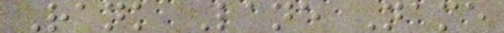Rank Lane Name
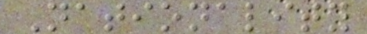Nationality
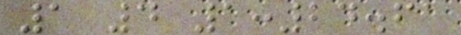1 4 1:24.61
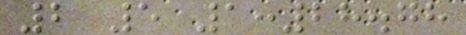2 5 1:28.78
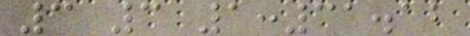3 3 1:31.12
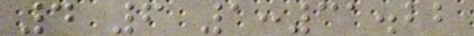4 6 1:31.22
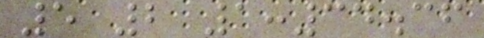5 2 1:34.36
